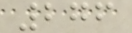276
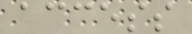access
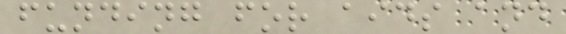funding for aids and
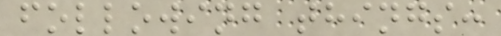following things:
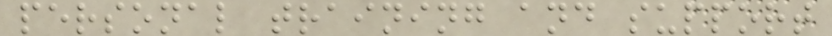personal training and support
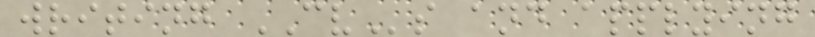writing CVs and applying
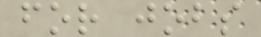for jobs
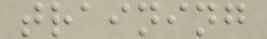training
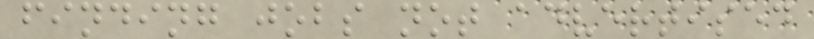finding jobs not advertised
